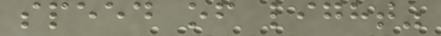speed of light"
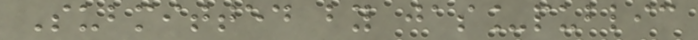Submitted by jas_public
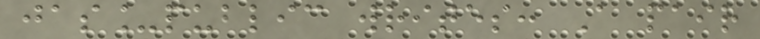jas_public writes: A pair
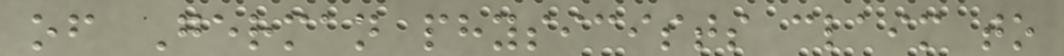of German physicists claim to
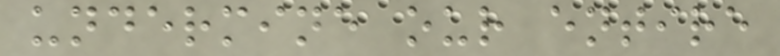undermine our entire
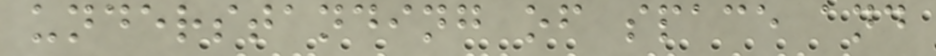understanding of space and
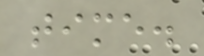time.
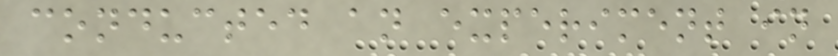conducted an experiment in
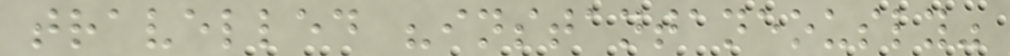travelled "instantaneously"
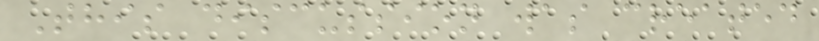This discussion was created
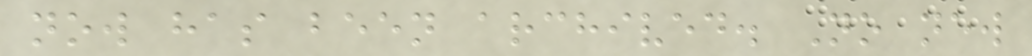now has been archived. No new
